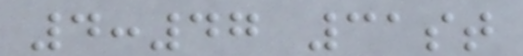4:47 31st
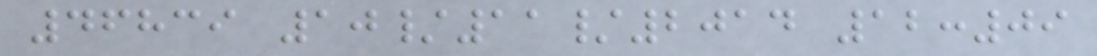46839 10/11/2014 12:09
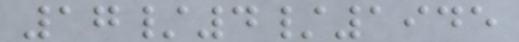17/4/1945
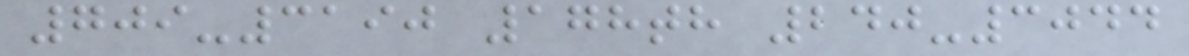709-3190 178th 240-3044
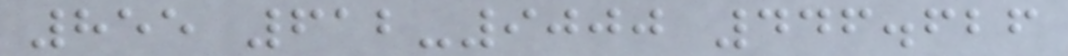855 612-9000 446.626
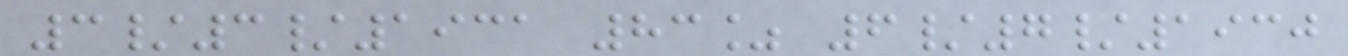3/3/1931 83% 6/7/1930
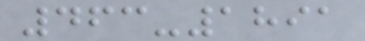463-1891
